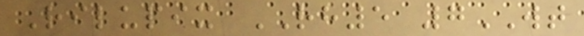Rilupix RH5 7WT
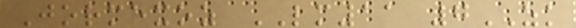Jormexoz LM11 7ZK
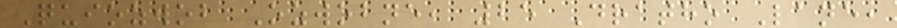Quiozwob Ozwobne, 25 Dratho Lane,
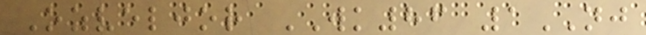Ozveljor WK86 1NJ
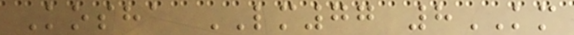Kosha LM77 8KM
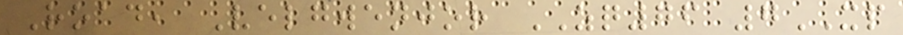Road, Velgwenjor ZQ76 7XP
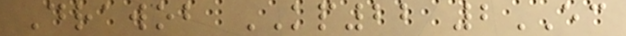Drawob KP22 2EC
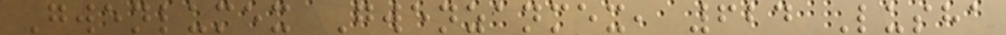Gwenlumex Gwenzanmex, 624 Lusha
